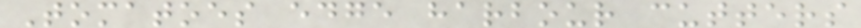Tomatoes edge harbour cutters
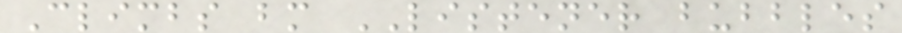Climbs bm LISTENER bubbles
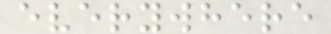everywhere
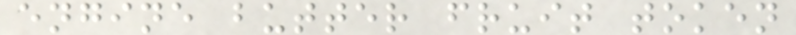engine butter fruit token
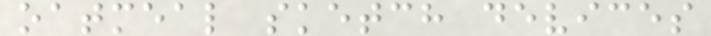oatmeal sketch devices
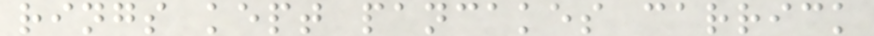rings kept pancakes carrick
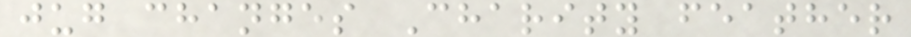jug changes Charity feather
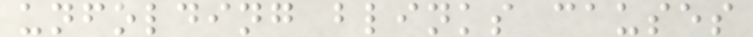unfolding blinks causes
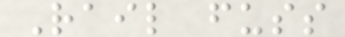Rail fuss
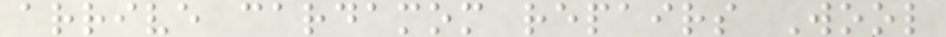arrive cardamom repairs Wool
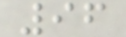96
